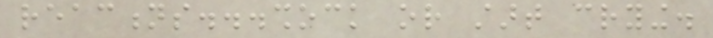reactions...shock or start crying.
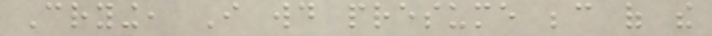Crying, I would presume because of the
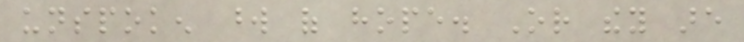unspoken word of hope. Or they are
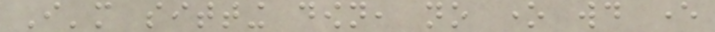I'm sitting down, no one would ever
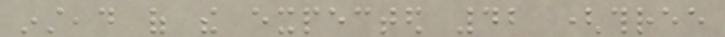instead of the expected 42 (three
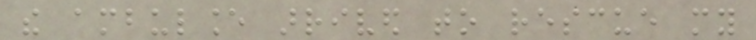the ambulance arrived to rescue my
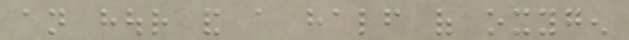an hour and a half of oxygen
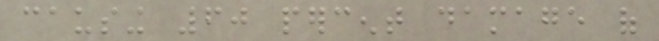causing 60 percent damage of
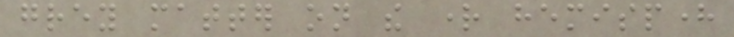grey matter on the right hemisphere
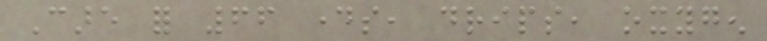Care for 66 days, drips, oxygen
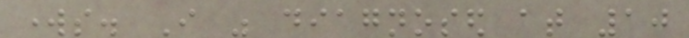works. I was diagnosed at 10
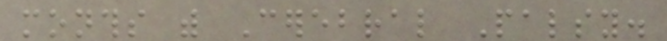months with Cerebral Palsy.
